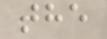the
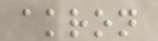akron
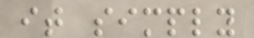it simply
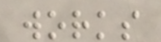works
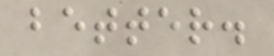better.
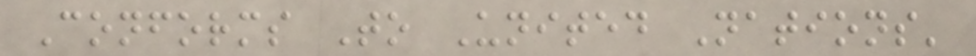Conforms To United Nations'
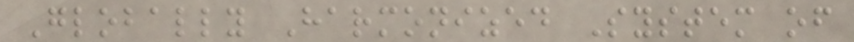Globally Harmonized System of
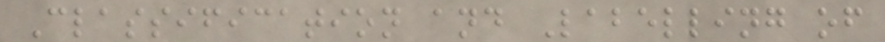Classification and Labelling of
